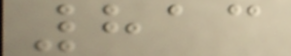813
